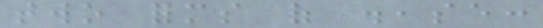two forms of disease:
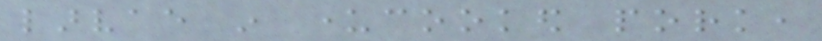larvae in undercooked pork,
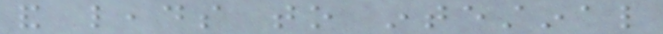and leads to intestinal
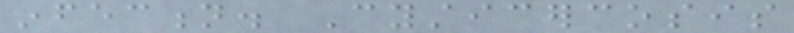infection. Cysticercosis
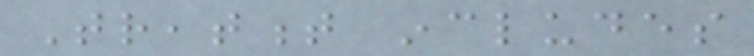Treatment includes
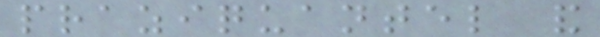praziquantel and
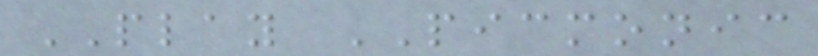PLAY PICMONIC
